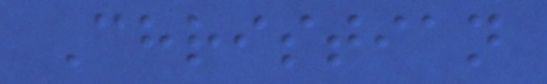Christian
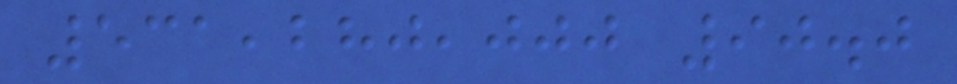531,280,000 90.0
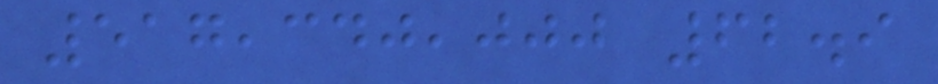517,340,000 62.9
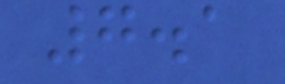7.1
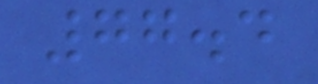77.4
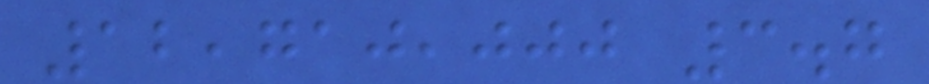12,710,000 3.7
